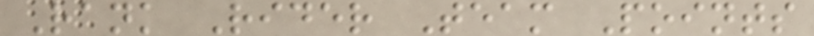Rank Rider Team Points
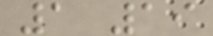1 19
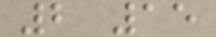2 15
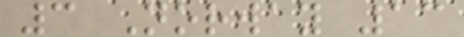3 Norway 13
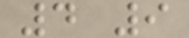4 9
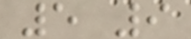5 9
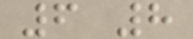6 8
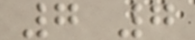7 7
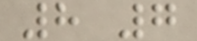8 7
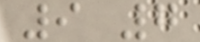9 7
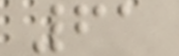61
